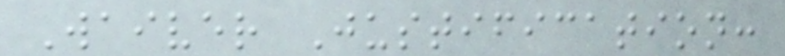Waiver Justification:
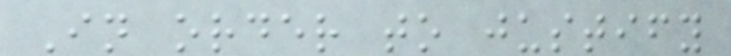In order to justify
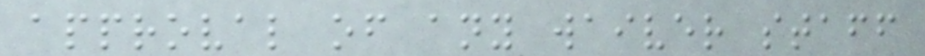approval of any waiver staff
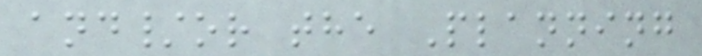and/or the Planning
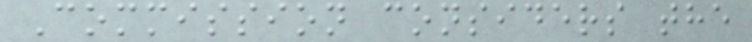Commission considers the
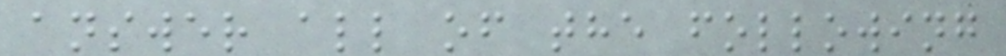answer all of the following
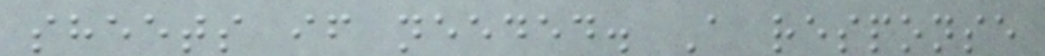sheets if needed. A response
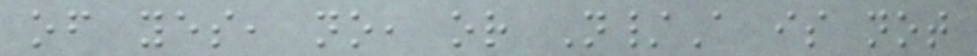of yes, no, or N/A is not
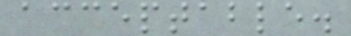acceptable.
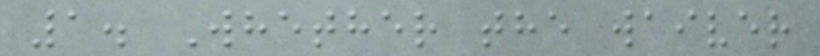1. Whether the waiver
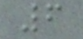6
